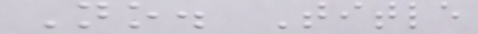No. Title
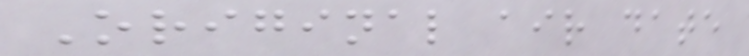Original air date
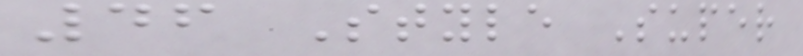46 Style Super
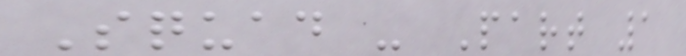Squad - Part 1
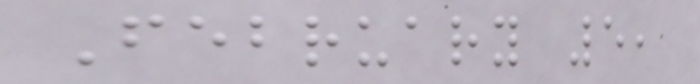February 5,
